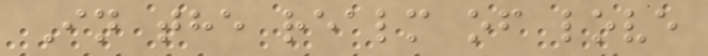In the realm of love
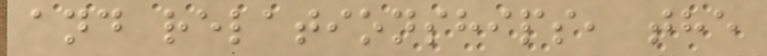and relationships, the
